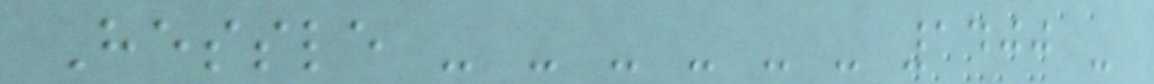Hessle - - - - - - 1400 -
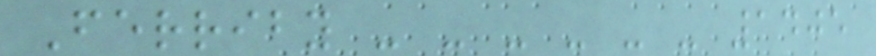Ferriby - - - - - - 1405
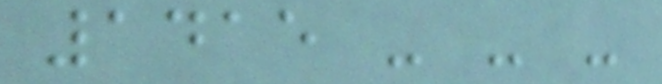1415 - - -
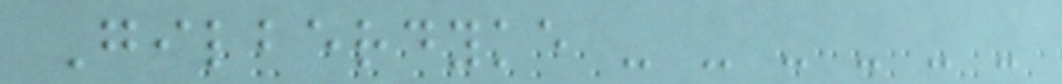Gilberdyke - - - - - -
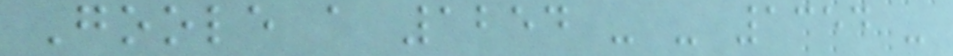Goole a 1254 - - 1354 -
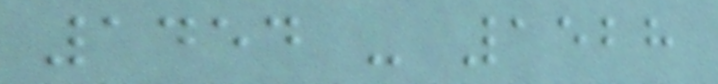1454 - 1528
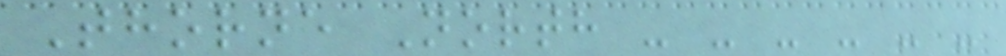Thorne North - - - - - -
